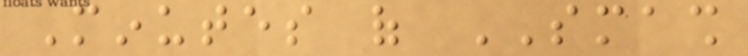Minutes of SMASH
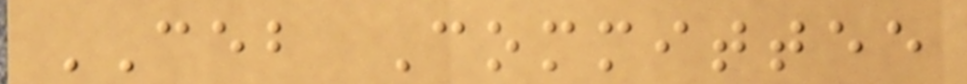CEB Committee
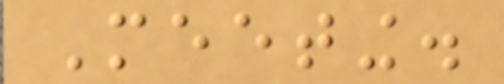Meeting.
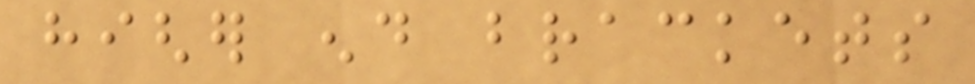higher end brackets
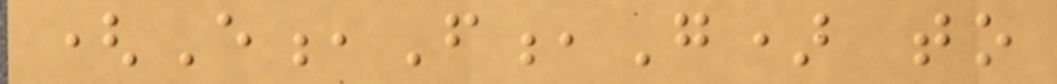(E,F,G) to
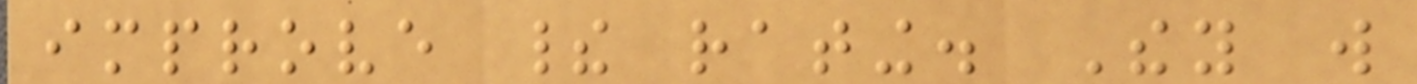improve their rating. They will
